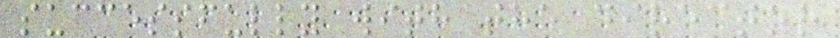successfully with the director
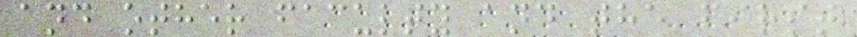and other faculty and the first
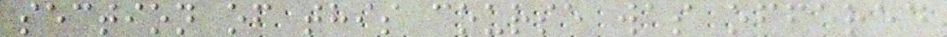section of this course was offered
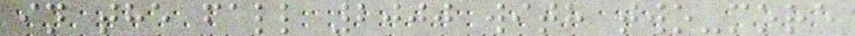in the fall 2000 with two-more
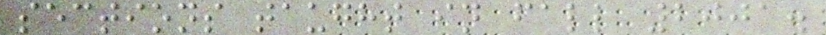sections taught in fall 2001.
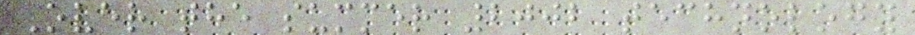Over the summer 2002 technology
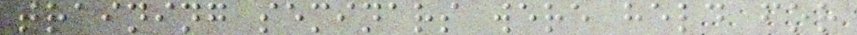training seminars were held for
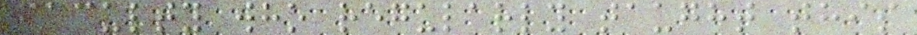faculty who regularly taught this
